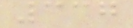337
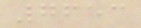7653
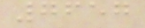7657
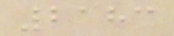2183
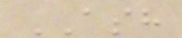ASH
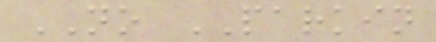NO PARKIN
